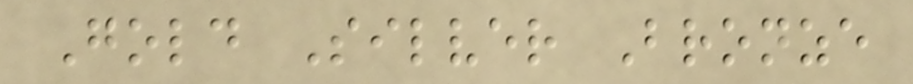Gold Silver Bronze
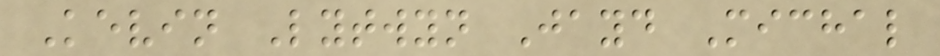Kevin Lytwyn Jayd Michal
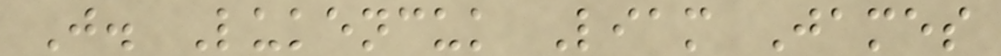J. Lukencuk Liam James
